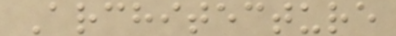Architecture
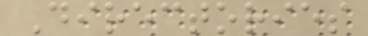Directories
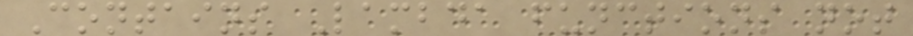Contains Lambda functions not
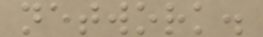network.
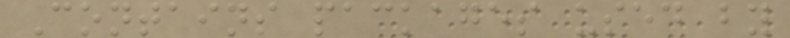Contains packages used by
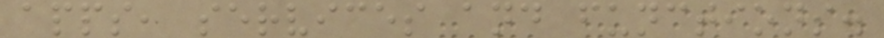apps, services and functions.
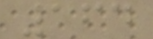164
